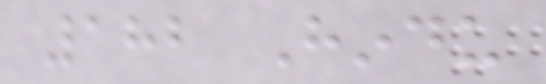182 Hindu
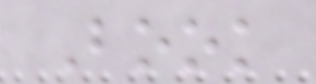Book
